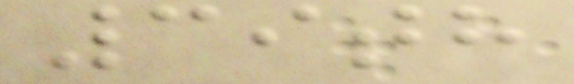39th
